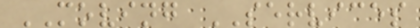MOVING SERVICES
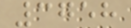3758
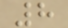8
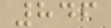846
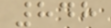848
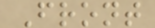Front
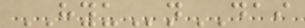HYUnDAI
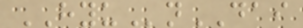HYUnDAI
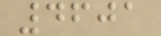4601
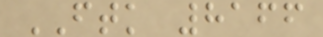FTK 8166
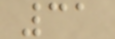31
